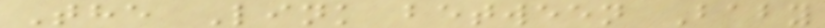The Link between Baby
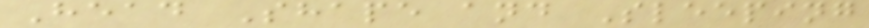Head Shape and Sleeping
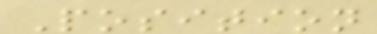Position
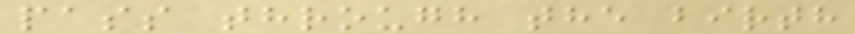pass through the birth
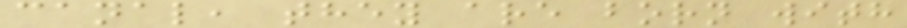canal, they are born with
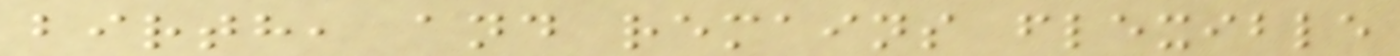birth, and remains flexible
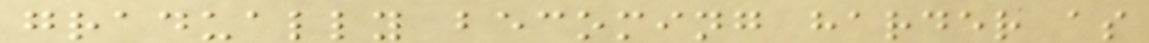gradually becoming harder as
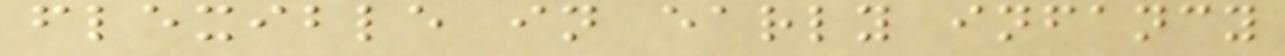flexible in early infancy
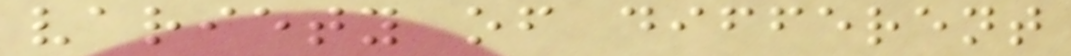variety of different
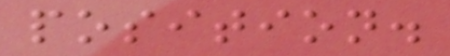position.
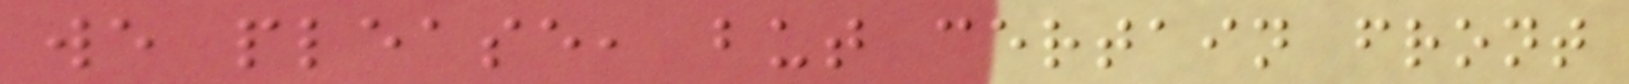we please, but certain front
